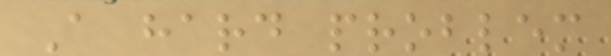A hard problem
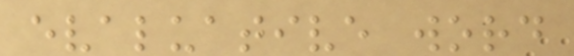evaluative word
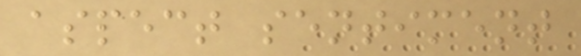aspect sentiment
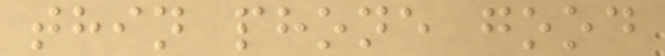thin phone good
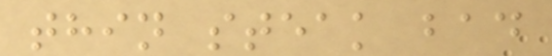thin steak bad
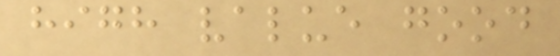high value good
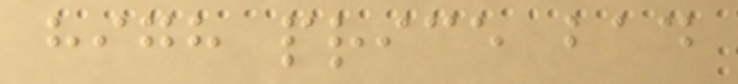high price bad
